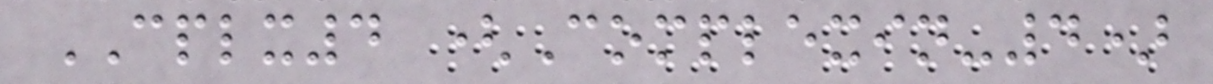CPLX4 (Complexin-4)
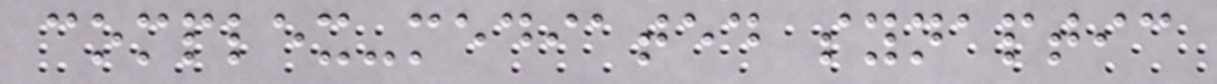complex-mediated synaptic
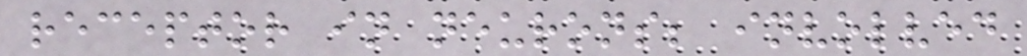receptor in neurons; involved
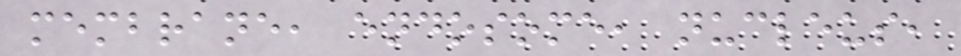membrane, endosome, nucleus,
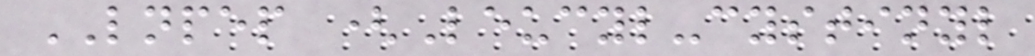LNPEP (Leucyl-cystinyl
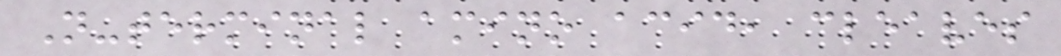N-terminal amino acid, cleaves
